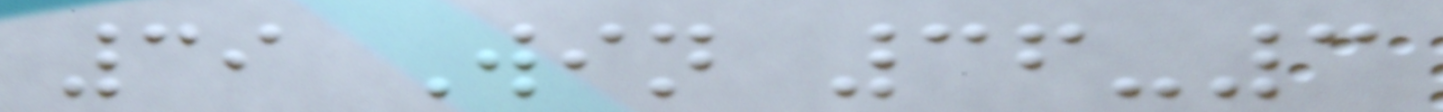39 Win 36-3
